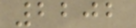2202
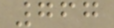767
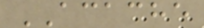ACACHE
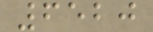6520
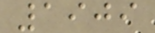1909
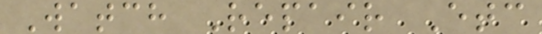Watch Repair Etc
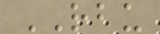RBU
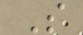S
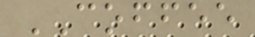COFFEE
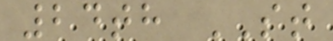24th ST
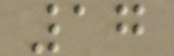17
